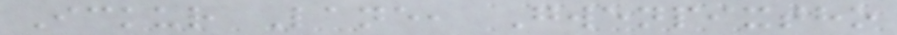Ickur Lane, Gwenpixtho
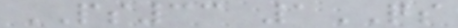PS33 1QS
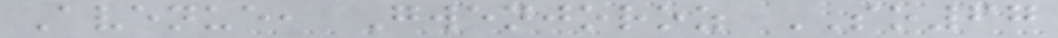Avenue, Gwenjoroz SO67
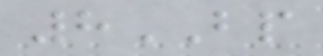8BP
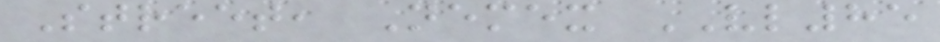Street, Nemex VL85
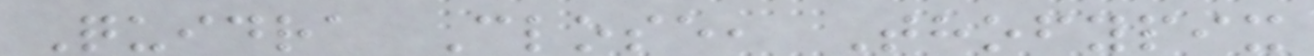Quidra Close, Thofypix
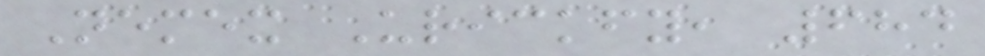Nemex Urickfy, 684
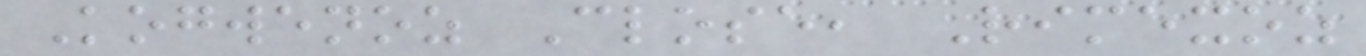Kogwenoz Close, Rimexoz
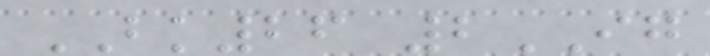BK26 2IG
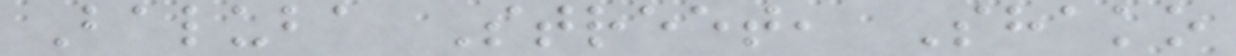Baluba Street, Shako
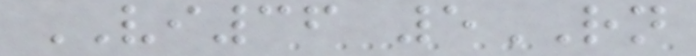VI36 5RN
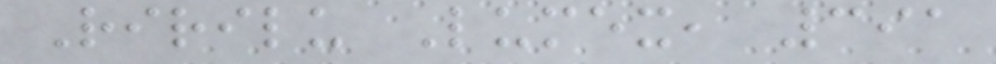Ririlu Lumex, 391
